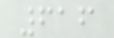616
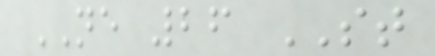NE 26 ST
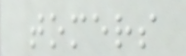tomers
